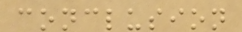conclusion
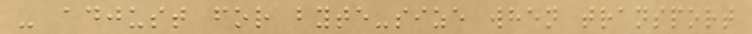- adjust for byte-size when transport
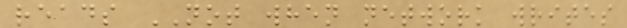reads NOT when network writes
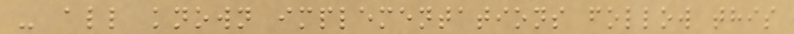- all known implementations follow this
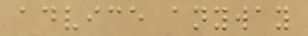advice anyway
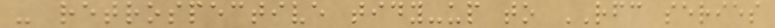- retrospective tidy-up to RFC series
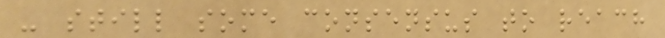- still some consensus to reach
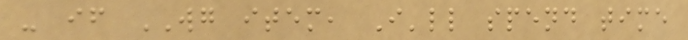- if WG item, I'll spend time
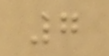7
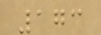173
